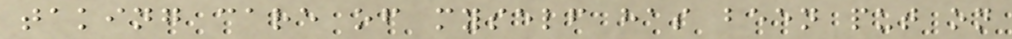taking care of myself has been put on
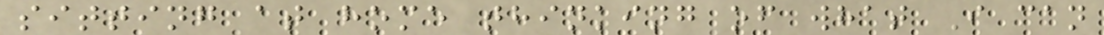sitting at home thinking of what I can
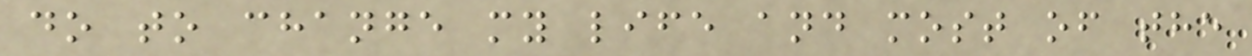do to change my life and most of the
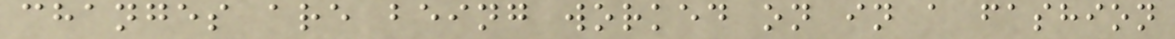changes are being worked on in a fashion
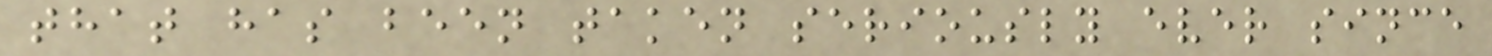that has been taken seriously ever since
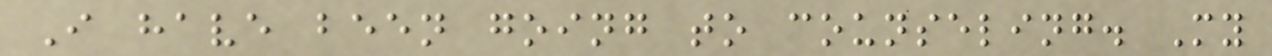I have been going to counseling. My
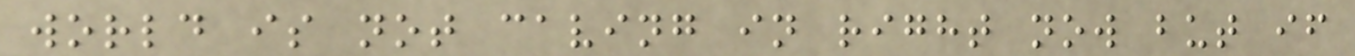world is not caving in right now but if
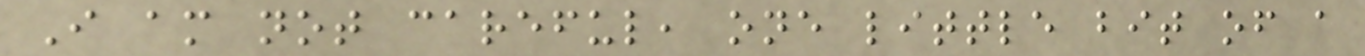I am not careful, one little bit of a
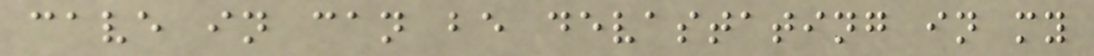cave in can be devastating in my
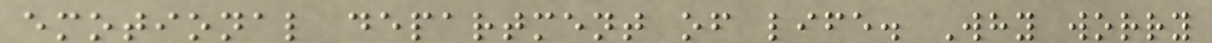emotional department of life. Why worry
